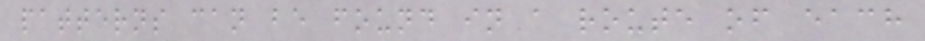patterns can be found in a route of each
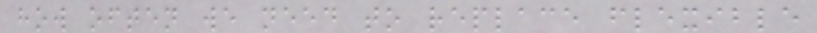how often we need to replace flexible
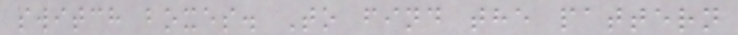switch boxes. To find the pattern
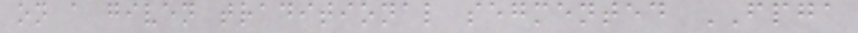on a given traditional segmented FPGA
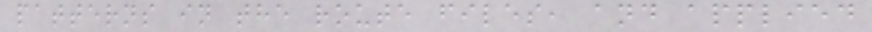patterns in the route files, and applied
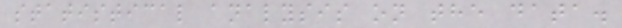statistical analysis on the data.
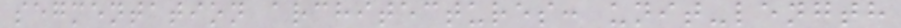segmentation architectures: unit-length
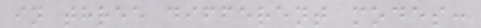in three different modes:
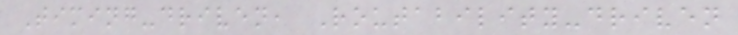Timing-driven, Routability-driven
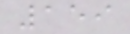159
